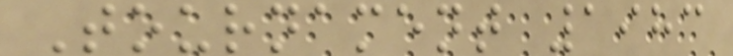Tournament 1983
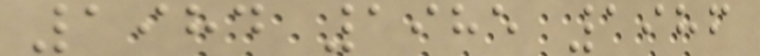1984 1985 1986
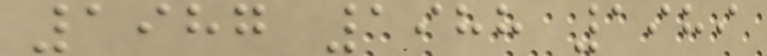1987 1988 1989
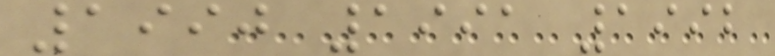1990 1991 1992
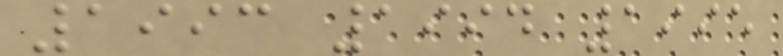1993 1994 1995
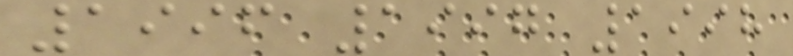1996 1997 1998
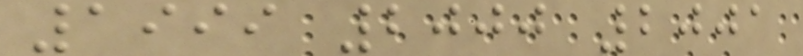1999 2000 2001
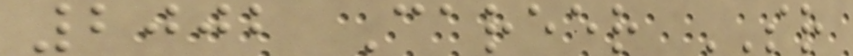2002 Career SR
